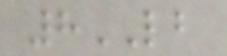8LB
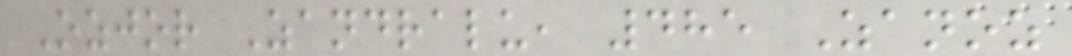Ozjor Zandralu, 485 Zanoz
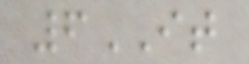6IT
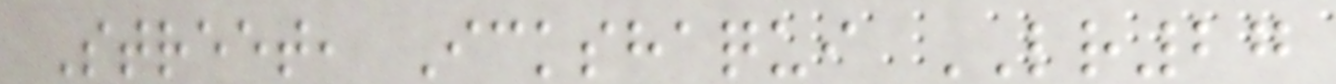Street, Ickshaqui LR27
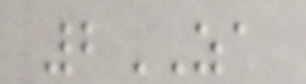2ZA
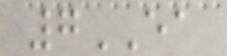7EA
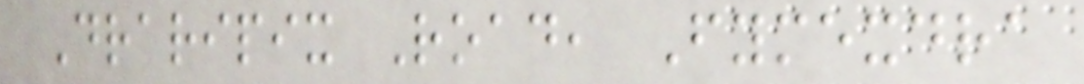Draripix Road, Fymexdra
